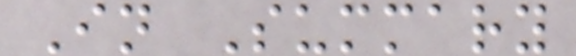In Summary
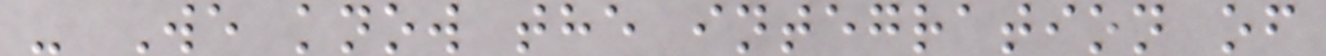- We know the integration of
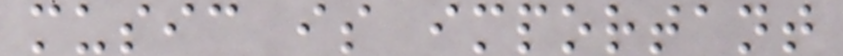music is important
